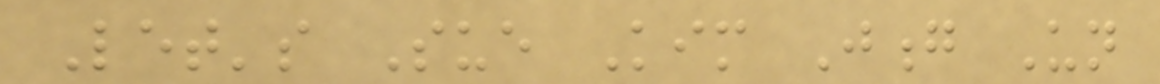Let's Sue Kim Jong Un
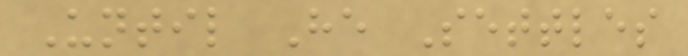Until He Settles
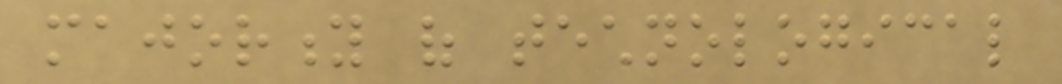majority of technological
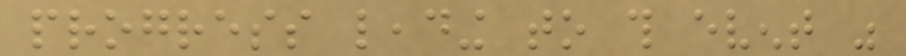progress leading to this event was
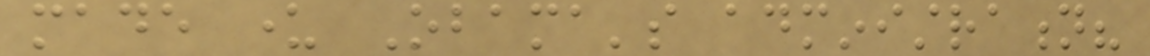made under Obama's administration?
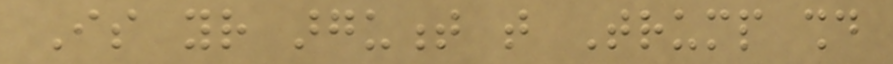Is your argument that Trump should
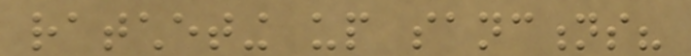ratcheting up sanctions?
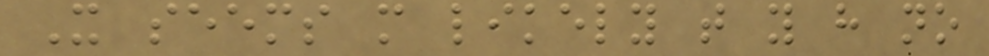It seems more likely that you have no
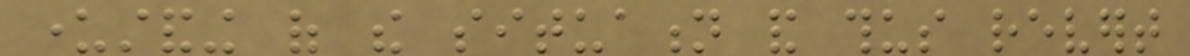understanding of the situation and thus revert
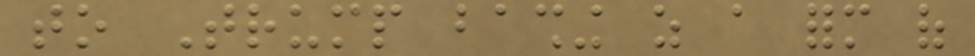to Trump bashing as a form of
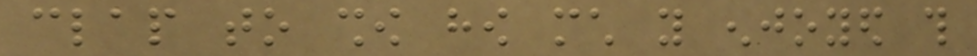clap to show how much you enjoyed this
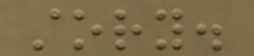story.
